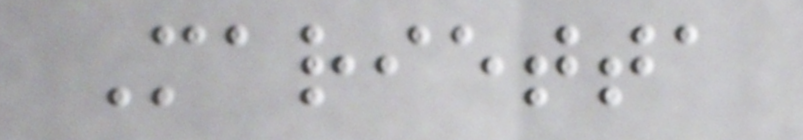Marietta
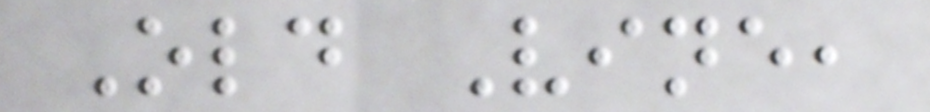Old Vine,
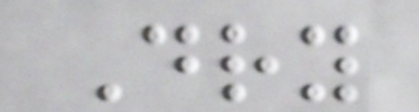Dry
